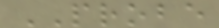PROBE
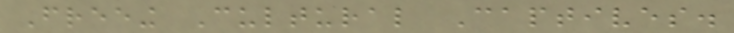Freeing Cultural Captives.
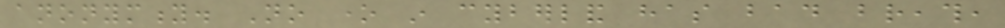anonymity. No one in cyberland has bad breath,
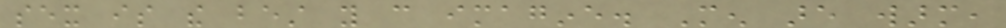sex is the best you can imagine. Men are warm,
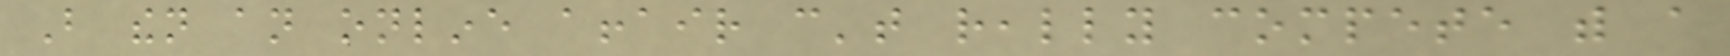But then an online affair can't really compete with a
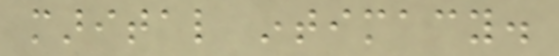marital intimacy.
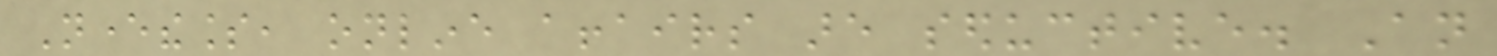Nevertheless, online affairs are seductive. An
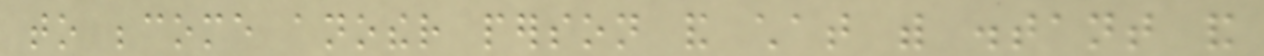to become another person and chat with distant and
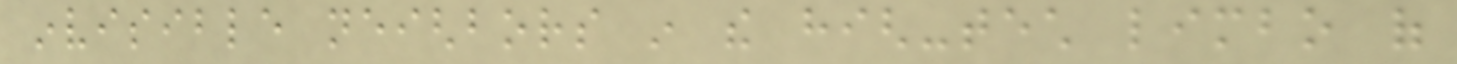invisible neighbors in the high-tech limbo of
